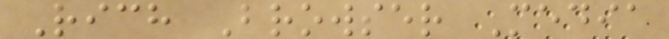Rich Browser Media
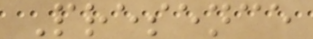Presence
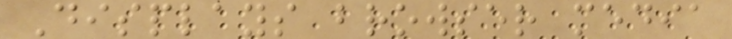Displays browser media
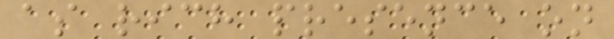as rich presence on
